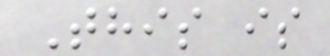This is
